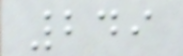249
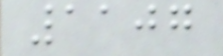1107
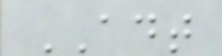ADT
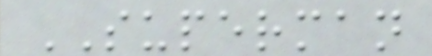SUPERMAN
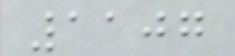1107
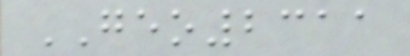GEO2311
